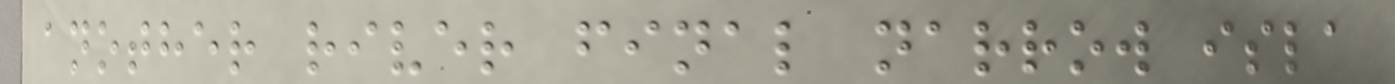another river final narrow isla
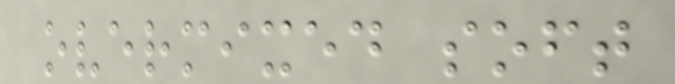overmixed soft
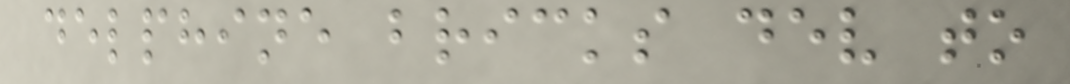delphine bricks dev to
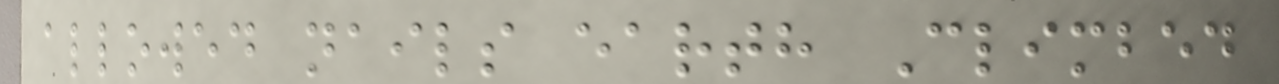allowed nails earth Climbed
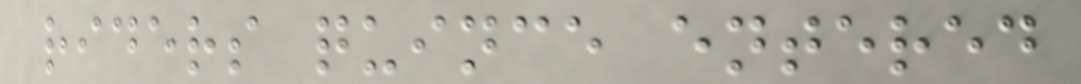riders quince entered
